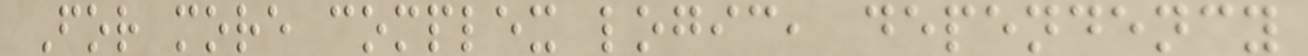For more complex logic, dependency
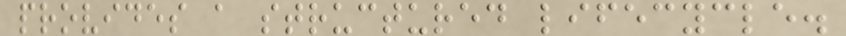provides a structured lifecycle.
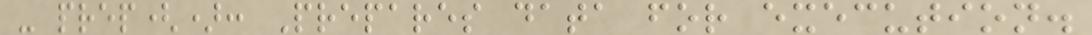- prep(): Prepares data for execution.
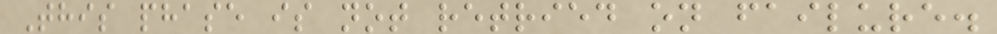This phase is not retried on failure.
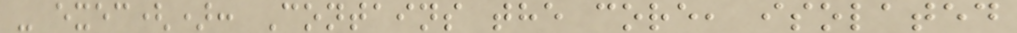- exec(): Contains the core, isolated
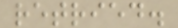retried.
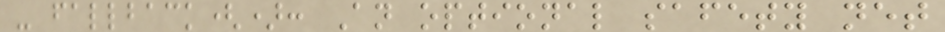- fallback(): An optional safety net
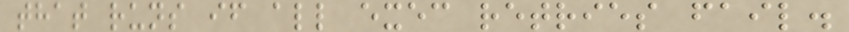that runs if all exec retries fail.
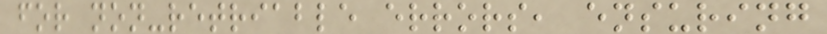for non-retriable errors, ensuring
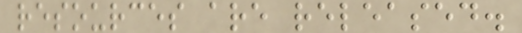resources are released.
